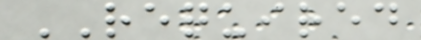REQUIRED
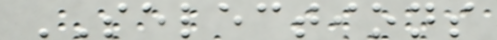SELECTIONS
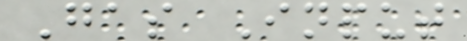Gas Input
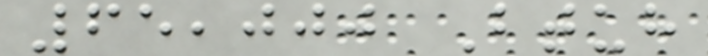65,000 Btuh
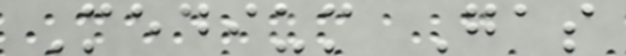Medium Gas
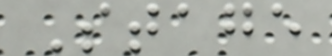Stage
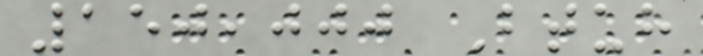150,000 Btuh
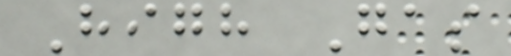High Gas
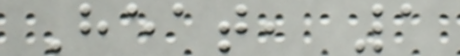Heat, 1
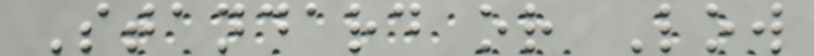Standard or Low
